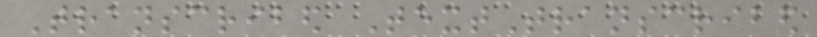Transcribed TextTranscribed
